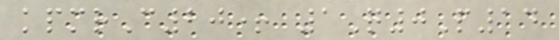kpmrC20+ 1Q0P14
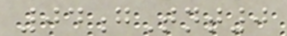04gTnt0
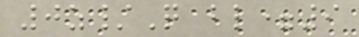0z/Q bl=9
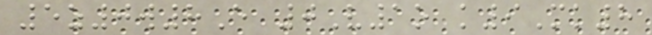5z0w8E 0V1o k9Mk8
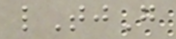lTjG
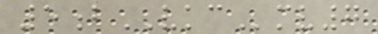5bVKCmv7
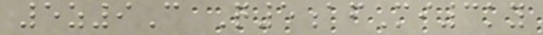5z9C Q5afMi3ky
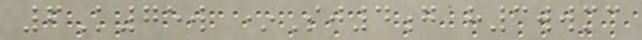6K75w *Sj4g h3wwmc
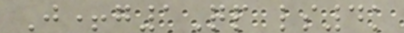J+g1Qp ls4k
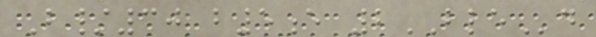B/30 b5e 2BLEd
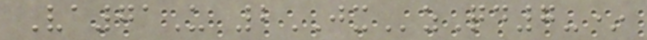Va71U 2JXzQd7-*
